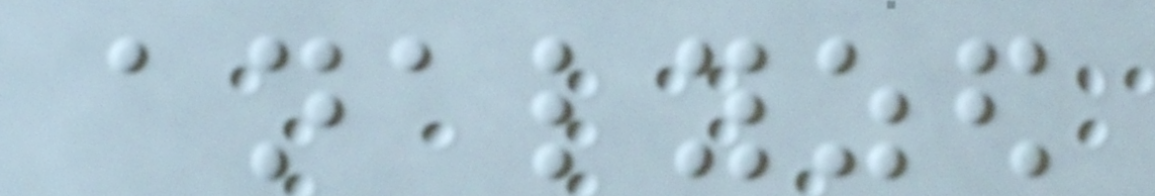analyzed
